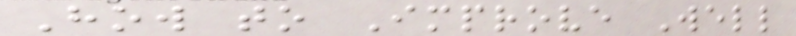How to Improve Well
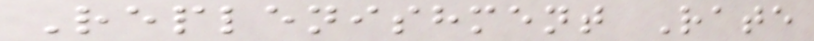Replenishment Rate
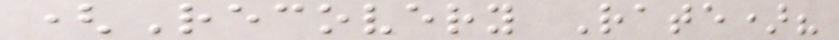(Recovery Rate)?
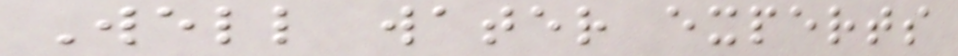Well water experts
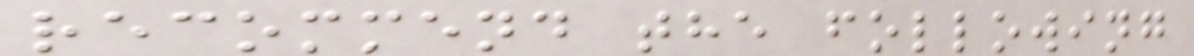recommend the following
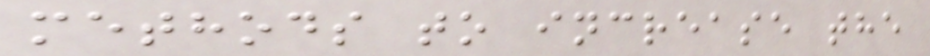methods to increase the
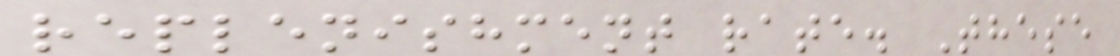replenishment rate. These
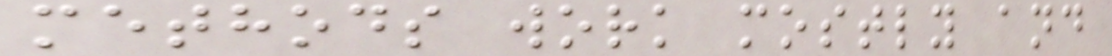methods work mostly and
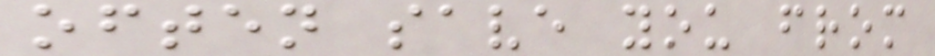often save you from
